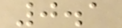0.1
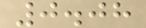0.08
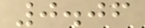0.06
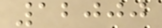12000
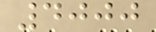4000
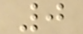0
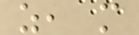z, m
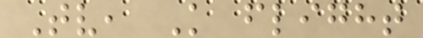Tv, K flight
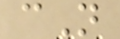cN
